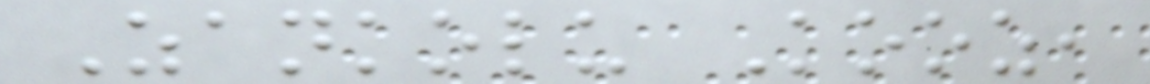Zankolu Kooz,
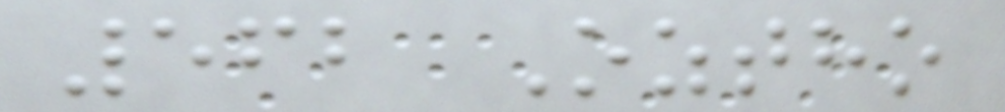562 Oztho
